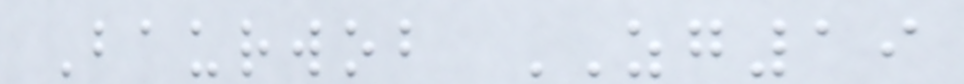Baurwob ZG19
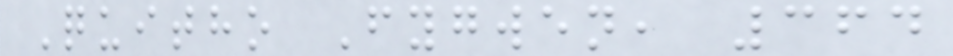Quitho Fygwen, 364
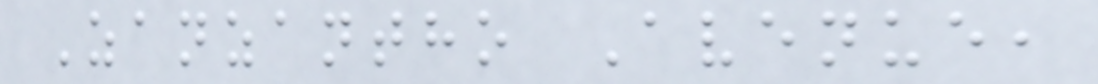Zanzantho Avenue,
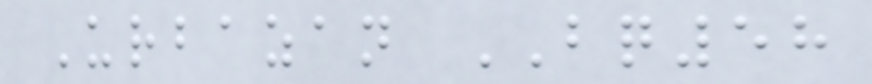Urbazan BQ58
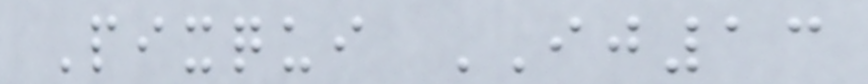Pixqui IJ13
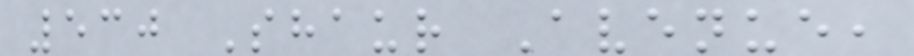530 Shaur Avenue,
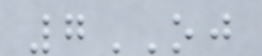7OJ
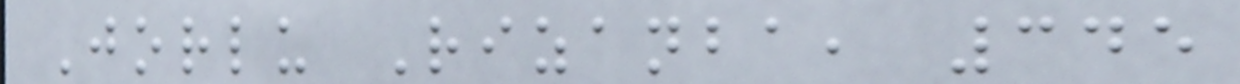Jorlu Rizanba, 345
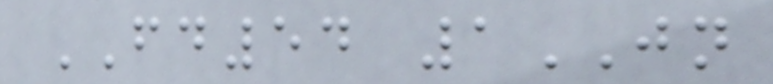FD54 1JN
